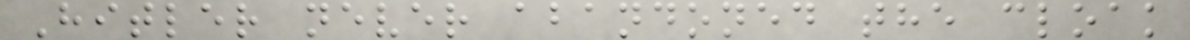Hitler never abandoned the cloak
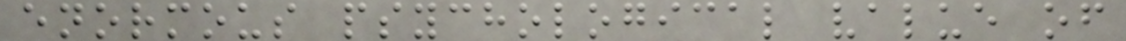enormous psychological value of
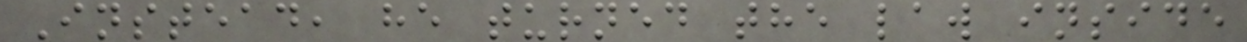Instead, he turned the law inside
